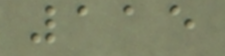115
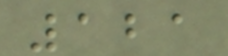121
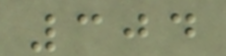304
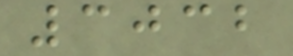3032
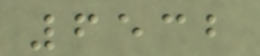6532
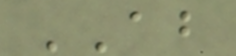AB
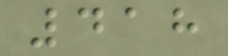418
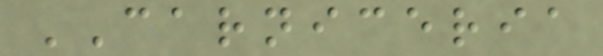CARNICERIA
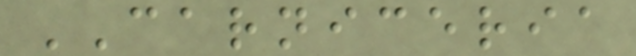CARNICERIA
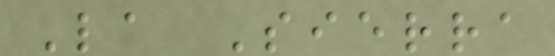La Sierra
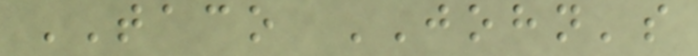TACO JOHN's
